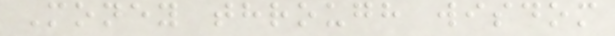Money through wisdom
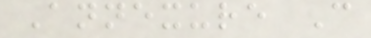Annexure C
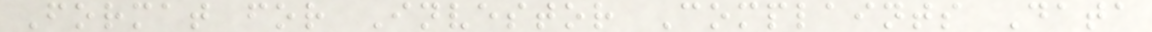Format for Investor Complaints Data
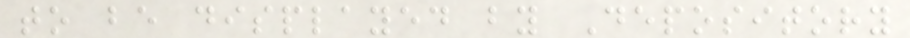to be displayed by Depository
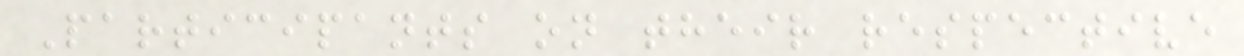Participants on their respective
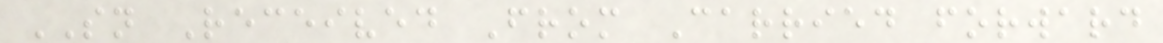SN Received From Carried forward
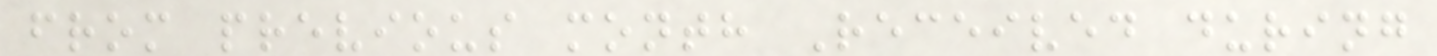from previous month Received during
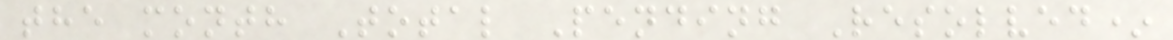the month Total Pending Resolved*
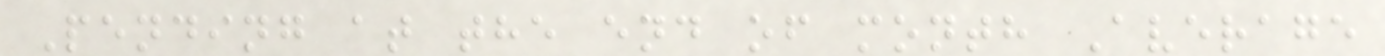Pending at the end of month Average
